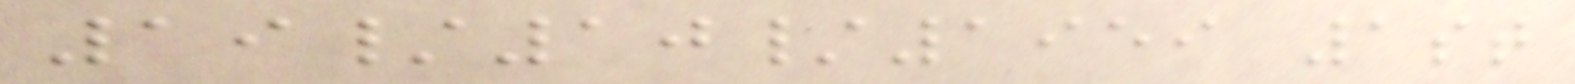19/10/1959 1st
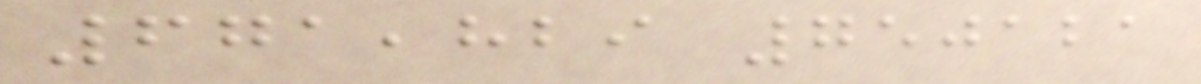671,829 750121
